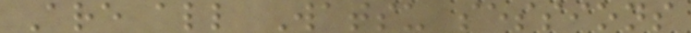Are all Watsu sessions
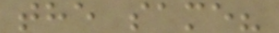the same?
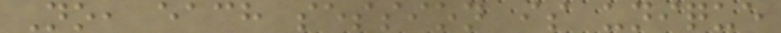No, each session is unique
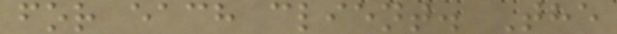for each client. The
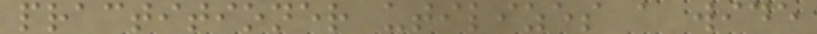practitioner utilizes a wide
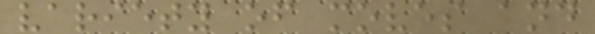variety of moves and
